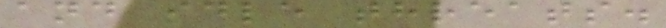and idle threats.
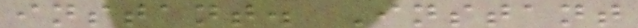instant. Instant
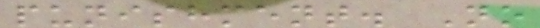punishment. No
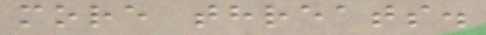more threats.
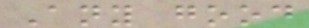Any good
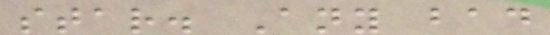star. Any bad
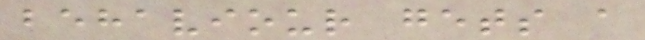behaviour gets a
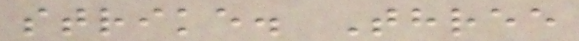strike. Three
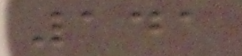141
